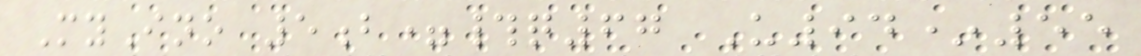MyIno 5b=#q67 U94*55
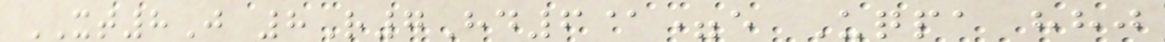XT8J 8R7Hd6@=e Uqpa hhj
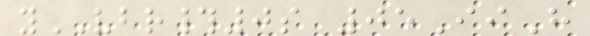yVBR#0s 05IiH
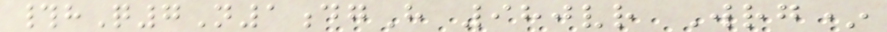#hQ7N1dgH 980vr Wrg*
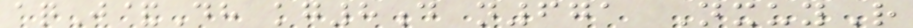aqJ&Dh kg8d n671 NxuyR
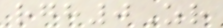rgh0Zr
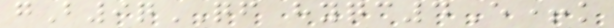gB9qQF hyqc4E+k
